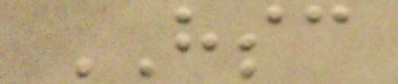HSC
